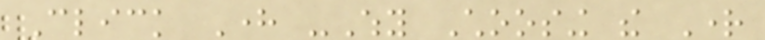Click Here -Why Choosing the Right
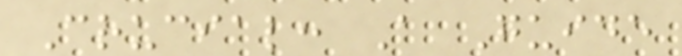Crucial: A Guide
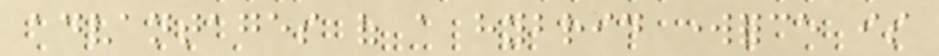advantages of a hybrid workforce is
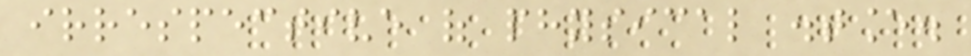irrespective of physical distance.
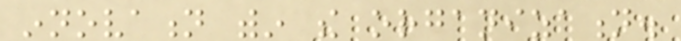innovation within the organization.
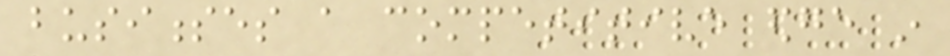businesses a competitive edge in
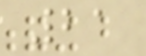21
